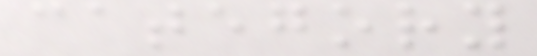category
